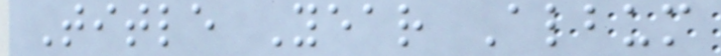Title Year Album
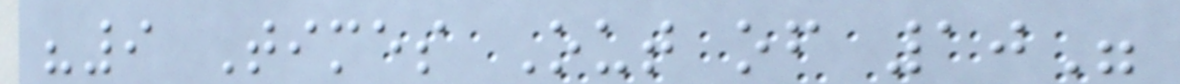"9 Times Out of 10"
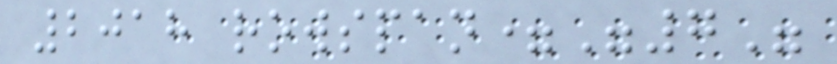2018 rowspan="7"
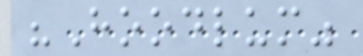"Hoodlum"
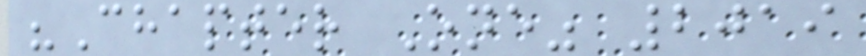"Chapter One" 2019
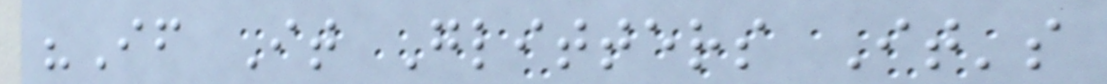"If It Glitters It's
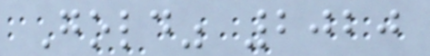Gold" 2020
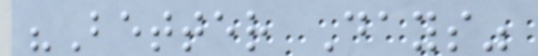"Better Days"
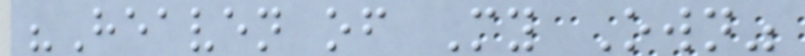"Heaven of My Own"
